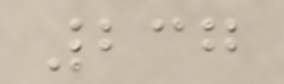237
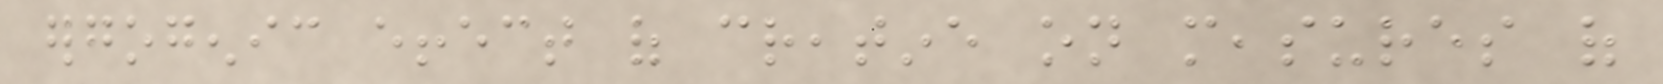ergogenic effect of creatine on measures of
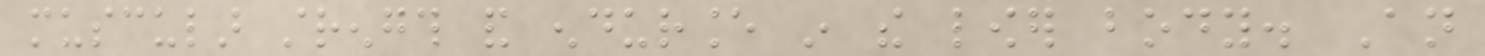muscular strength and endurance in the lower body. An
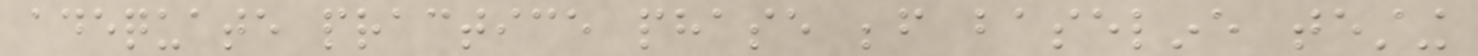adequate practice phase before baseline testing
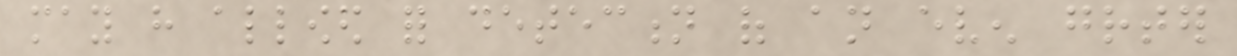may have allowed for detection of an even greater
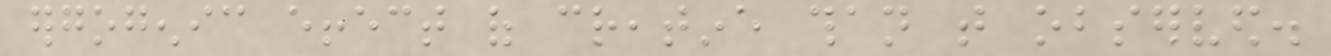ergogenic effect of creatine than that observed.
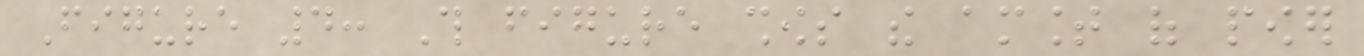Figure 4: This figure shows the amount of power
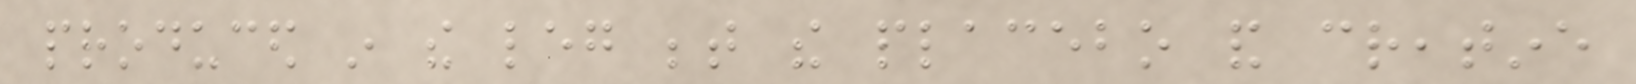produced in the leg between the placebo and creatine
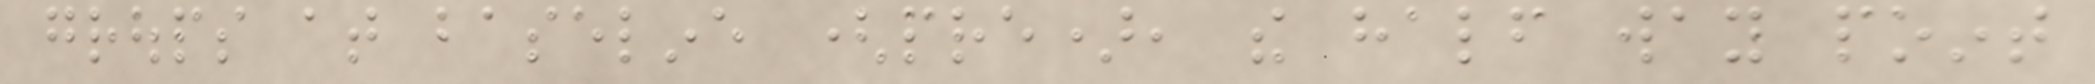groups at baseline (pre), the half way point
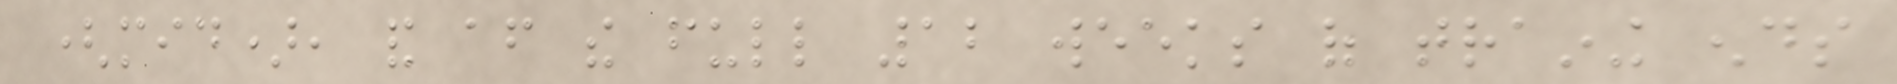(mid), and after the full 12 weeks of training ends
